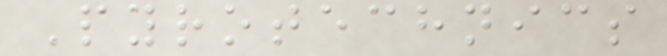Pyrotechnics
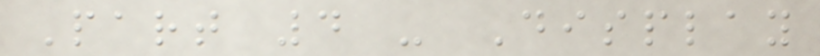Part 4 - Display
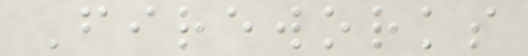Fireworks
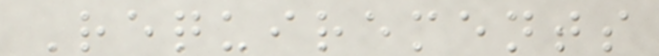Requirements
